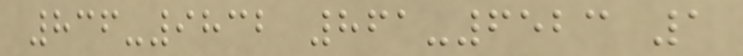836-9832 861-6523 1
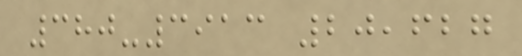380-3913 20,627
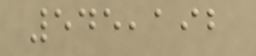545,192
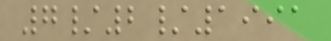7/2/1991
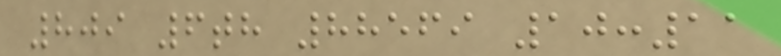809 6th 88569 10:11
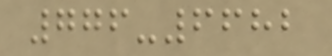776-6682
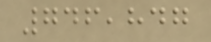746,847
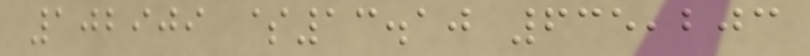102909 $13.10 635,203
